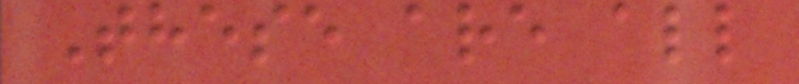These are all
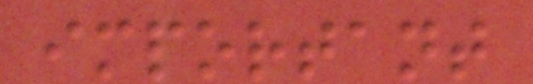important
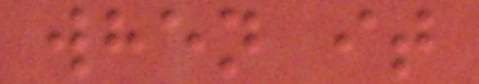when it
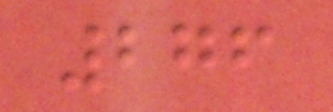276
